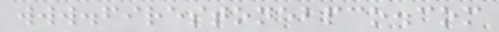www.firestonebpco.com
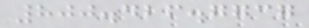800.426.7737
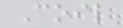Coil
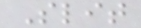Slit
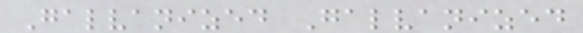Galvanized Galvanized
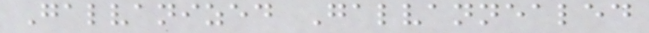Galvanized Galvannealed
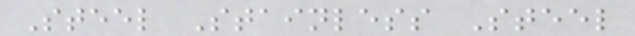Steel Stainless Steel
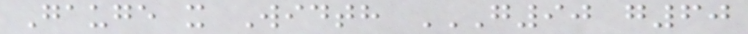Gauge x Width G90 G60
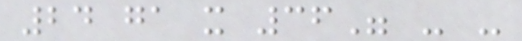24 ga x 36" - -
